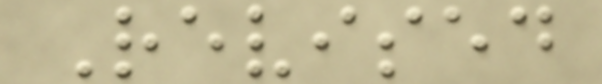Revised
